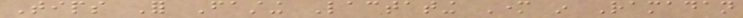Tips For Fasting Lactating Mother in Ramadan
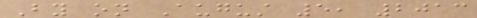By on August 5, 2013
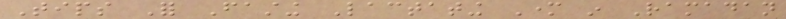Tips For Fasting Lactating Mother in Ramadan
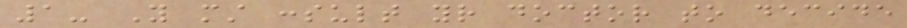1- You must consult your doctor to decide
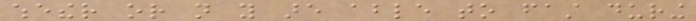whether or not you are able to fast during
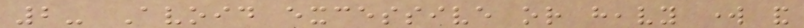2- Avoid excessive or heavy work and
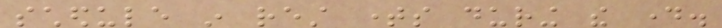schedule in rest times during the day.
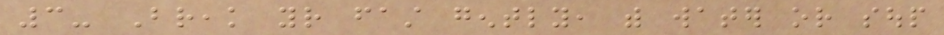3- Break your fast gently, with water or soup
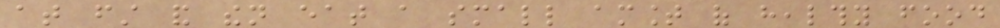at first and then eat a small amount of healthy food
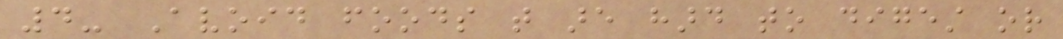4- Avoid foods that are hard to digest or
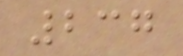237
